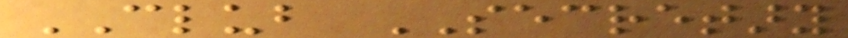CLUB SECRETARY
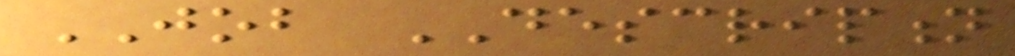JOB DESCRIPTION
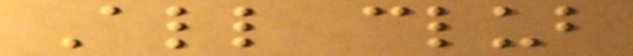All club
